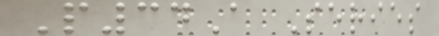P34A Series
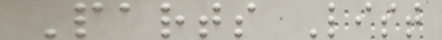Parts List
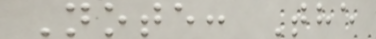Note: The
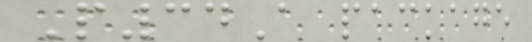P34A package
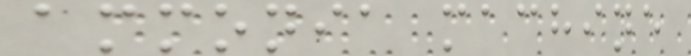ammonia machine
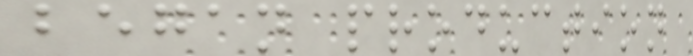began production
